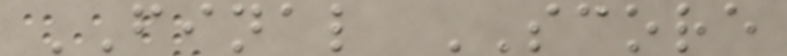FINAL SCORE
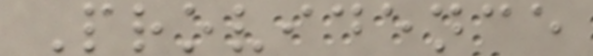Providence
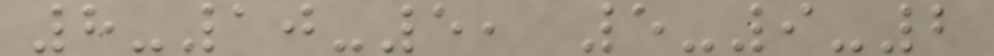8-10-5, 5-9-2
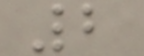2
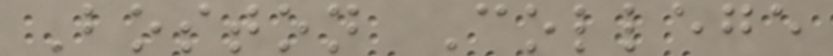Boston College
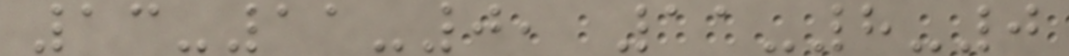13-11-0, 11-8-0
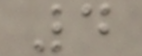4
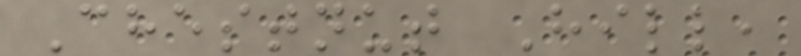Chestnut Hill,
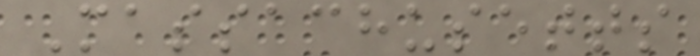Massachusetts
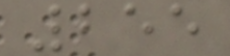255
